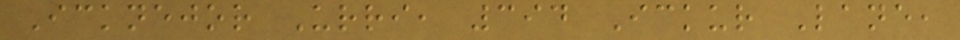Icknejor Urri, 394 Ickur Lane,
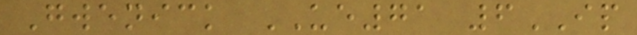Gwenick UE71 6IP
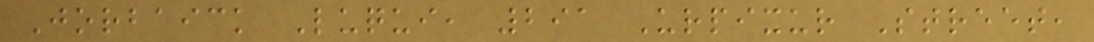Jorbaick Luqui, 291 Urpixur Street,
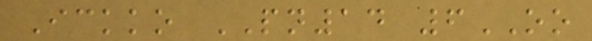Ickko PN14 6OO
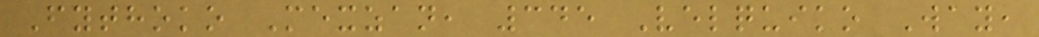Fythoko Mexzan, 345 Velquiko Way,
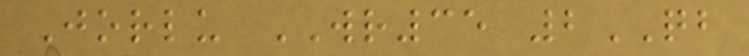Jorlu WR35 2QB
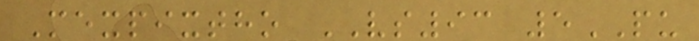Mexpixtho VS93 5PU
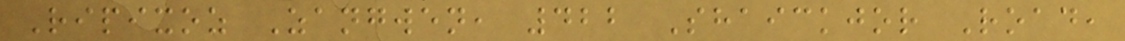Ripixoz Zangwen, 422 Shaickjor Road,
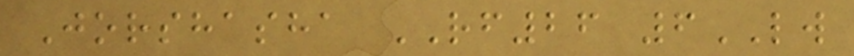Jorshasha RF26 6LW
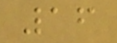16
